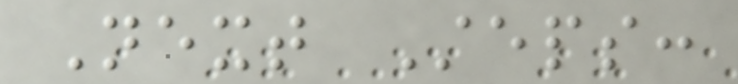Next Steps:
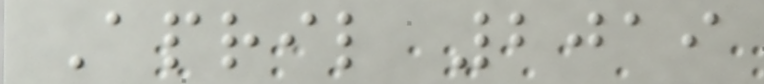April 2019
